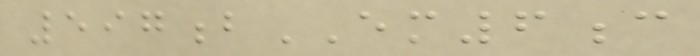597bEM6c
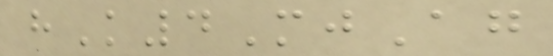hK4MjAg
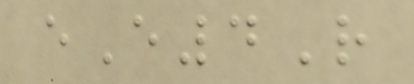eE4R
